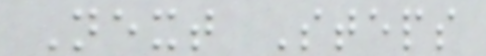Next Steps
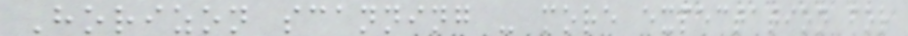Horizon scanning - more expectation for
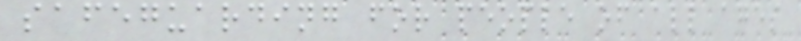safeguarding for people of all ages
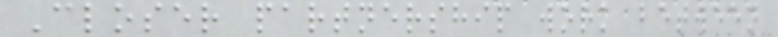Closer partnership work between
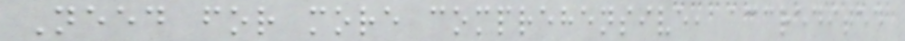Need for more comprehensive, accredited
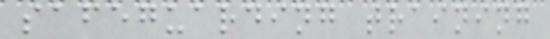safeguarding training
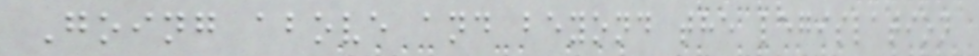Going above and beyond the legislation
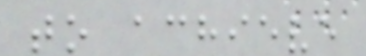to achieve
